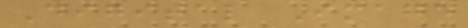Digital Image
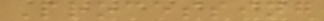Processing
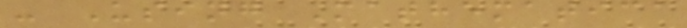- Using Mathematica
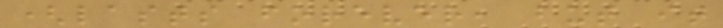(lasts forever, but it
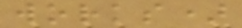works)
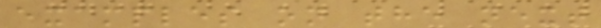examples on the next
